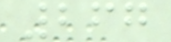267
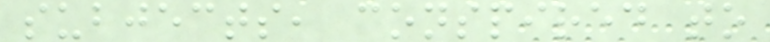subjects, conspired to
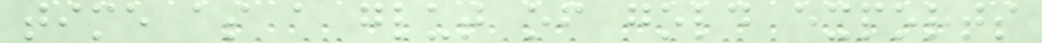time as a glut of gold exports
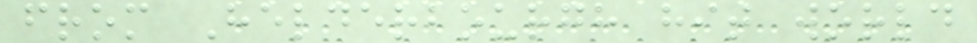from Helderbourgh hit world
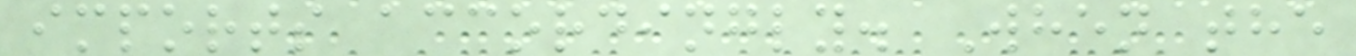imports accordingly. When the
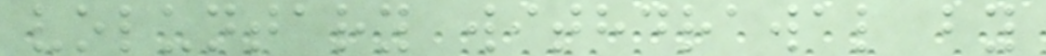voluntary withdrawal by
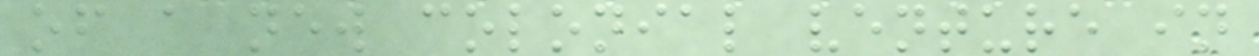of a new colonial venture in
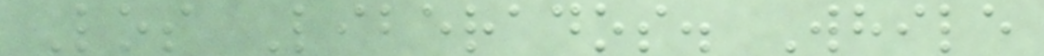Los Liberados. While
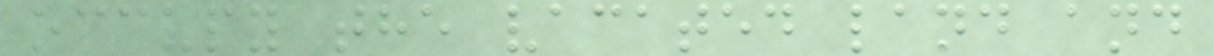occupy the vacated land and
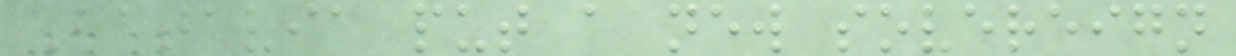Batavia put a new sovereign
